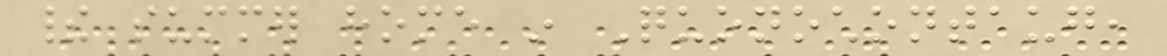their summer home in Quonochontaug,
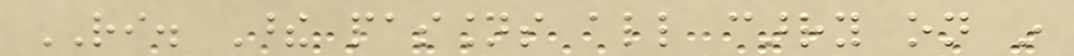RI. These passions all carry on in
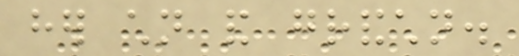her children and grandchildren.
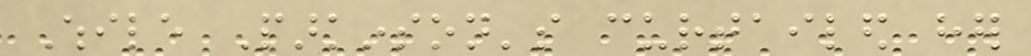While Parkinson's curtailed her
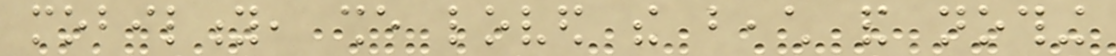mobility, she loved the beach and nothing
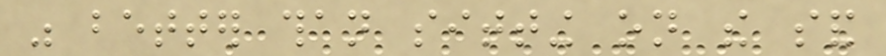was better than sitting on the sand
